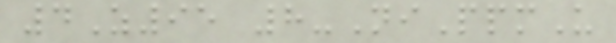4Z95 8-NiPpmU
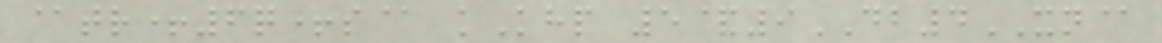@tr+6q+s@ kKhp 5&9DB4XN@
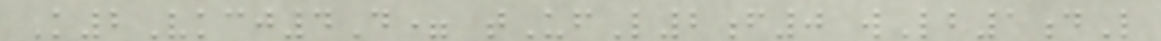K2Vkcj4D= tUfL2f0 wLb1dL
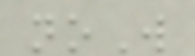noW
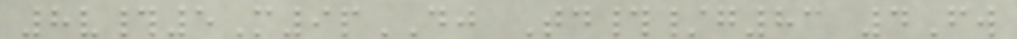8v#5M9pDJ Td#/g83 4Fw
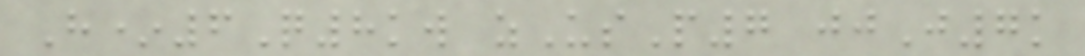H*6Q8kw zUsP7 jjJ7k
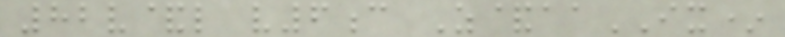82v&l v6c Z&aaIX*
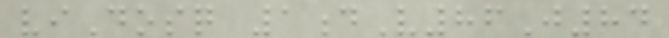viDosq 1dV86J84
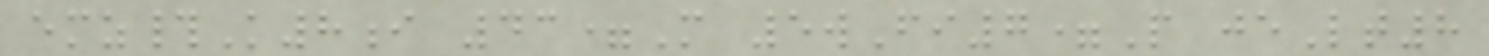emz#K8i 43=M 5wFi7=P jeLt8
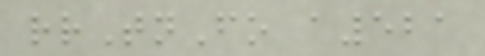rrTnFo a521
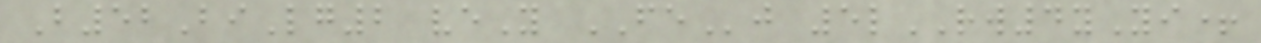B52BiLg2 veY FEj 5lRW4yYi+
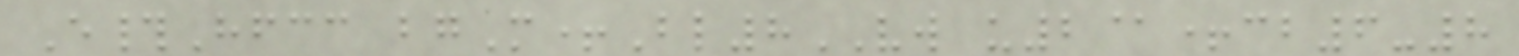E#Hfcc bgM+Bl8VW u2@+cb6-8
